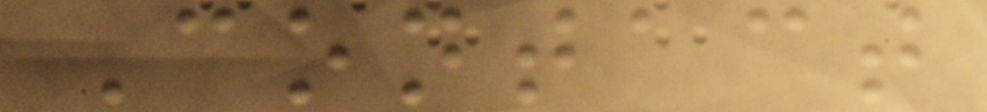Contact
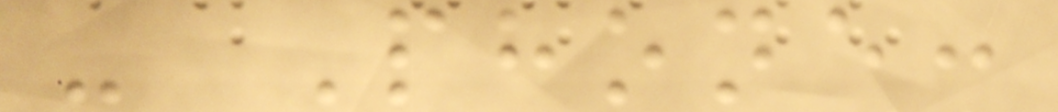- Phone:
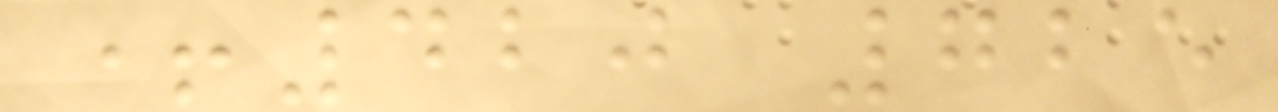+420 725
